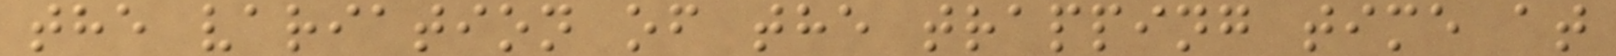the variation of the trapping time at
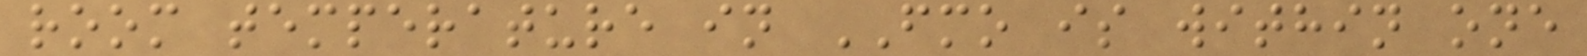room temperature in FMO is within one
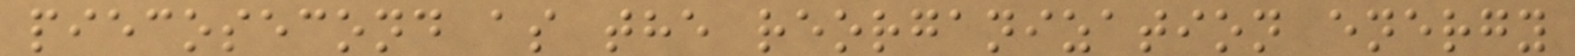piecosecond as the reorganization energy
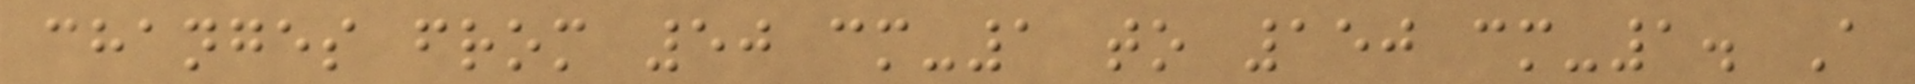changes from 50 cm-1 to 150 cm-1. A
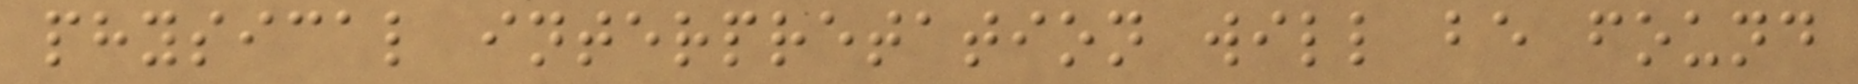physical interpretation will be found
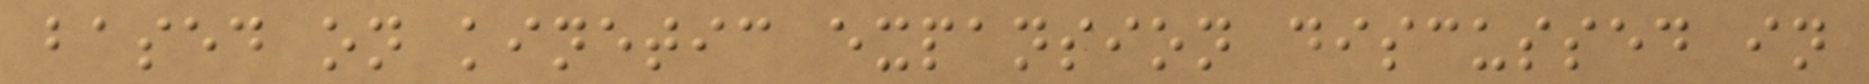based on kinetic expansion discussed in
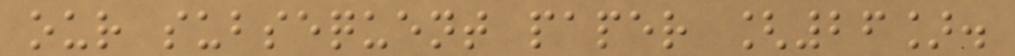our subsequent paper [26].
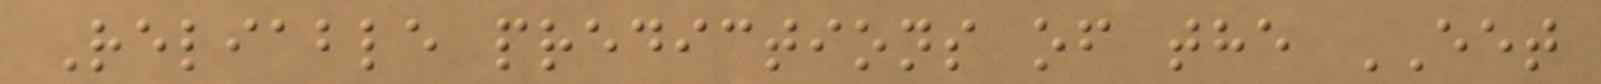Reliable predictions of the EET
